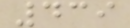439
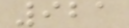921
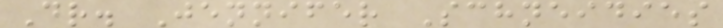Dr. Jennifer Schneidies
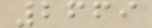2669
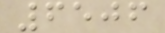6506
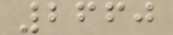2660
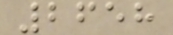2658
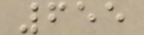655
